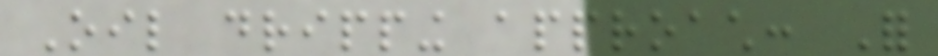Oil dripping approach: For
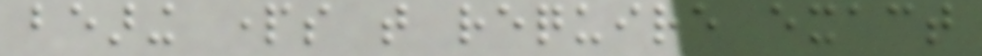bearing parts that require exact
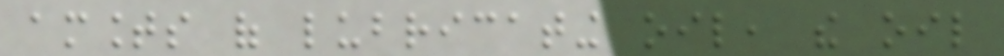amounts of lubricating oil, the oil
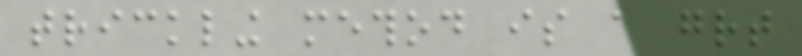trickling method is a great
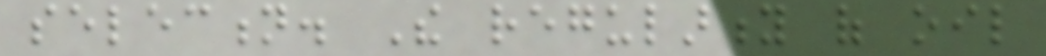selection. The regularity of oil
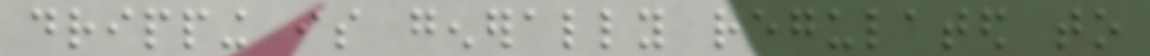dripping is generally regulated to
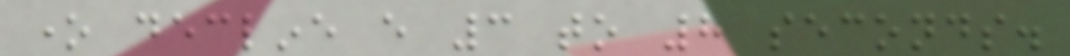one decline every 3 to 8 seconds.
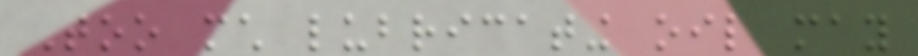Too much lubricating oil may
